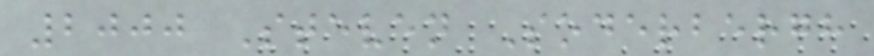2000 Steven Soderbergh
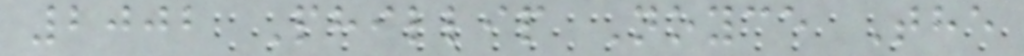2002 Phillip Noyce The
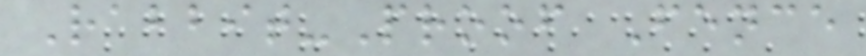Rabbit-Proof Fence
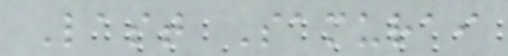Last Samurai
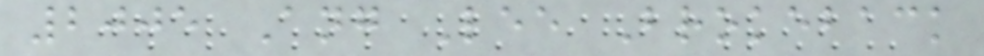2005 Ang Lee Brokeback
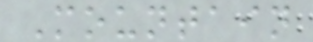Mountain
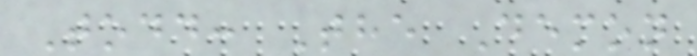Todd: The Demon
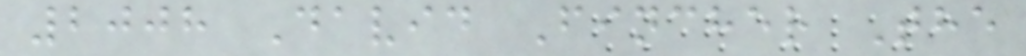2008 David Fincher The
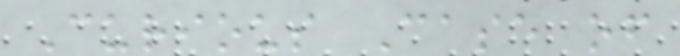Curious Case of
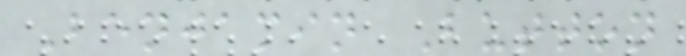Benjamin Button
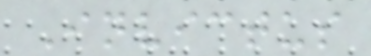Invictus
